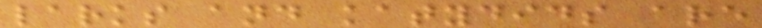larks and katydids are
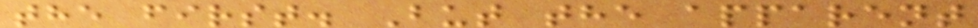the first. But the apparent
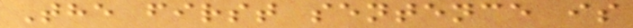The first sentence is
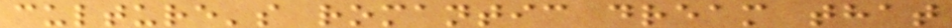culture's romantic dream that
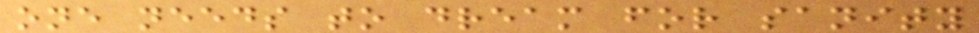one needs to dream for sanity
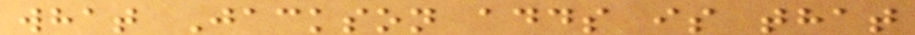what Jackson adds is that
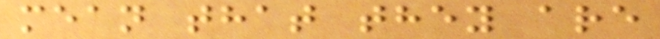mean that they are
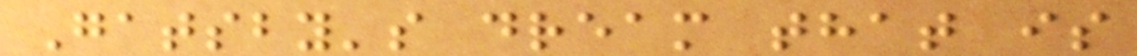Gatsby's dream that is
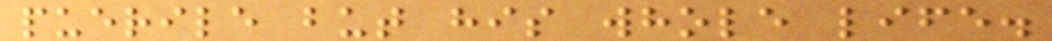puerile but his whole life.
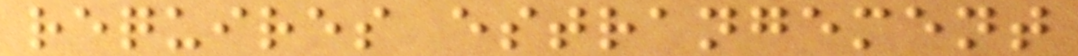requires estrangement
